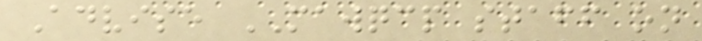Advise MAWQCP staff on
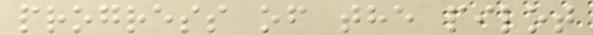progress of the pilot
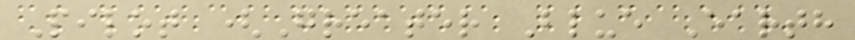Pilot (Greater Blue Earth
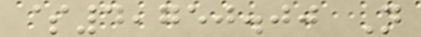$4,750.00 N
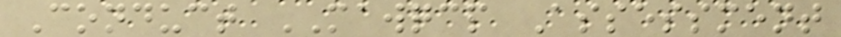Conduct MAWQCP Assessment
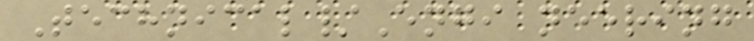Technical/Engi neering
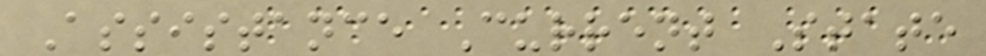Assistance Current State
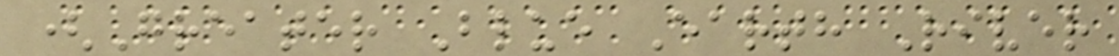(Greater Blue Earth River
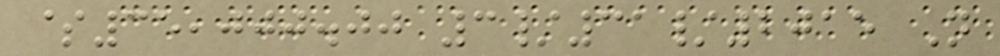$35,000.00 3/31/2015 N
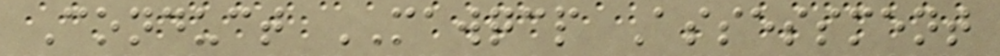Conduct MAWQCP Assessment
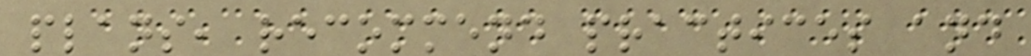plans, recommend practices and
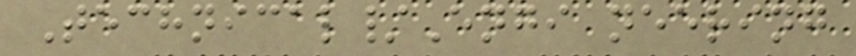Technical/Engi neering
